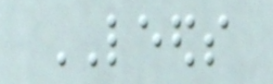LEEDS
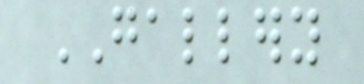GALLERY
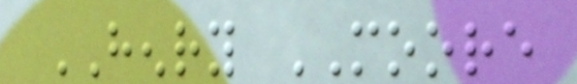HENRY MOORE
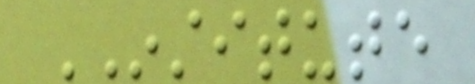INSTITUTE
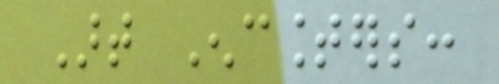Art Encounters:
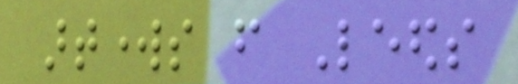artworks from Leeds
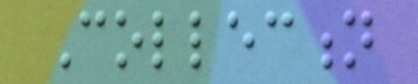Collection
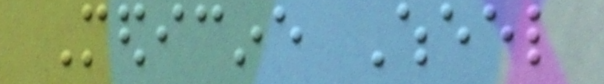Medicine Wheel
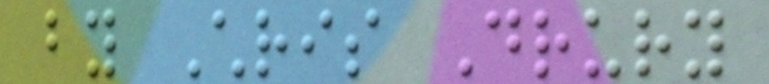by Chris Drury
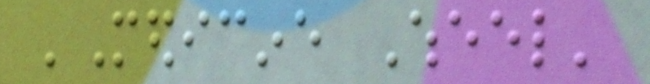'Medicine Wheel'
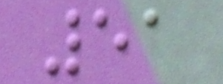51
